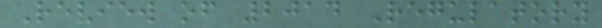Review of 2014 Regulatory
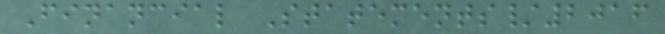Financial Statements/2016
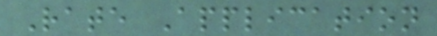Rate Application
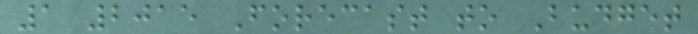1 2015 Forecast to Budget
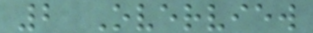2 Overview
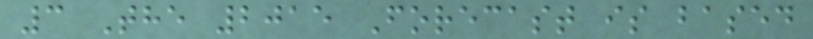3 The 2015 Forecast is based
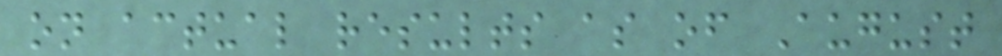on actual results as of August
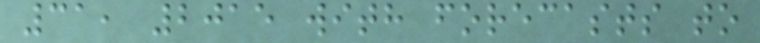31, 2015 with forecasts to
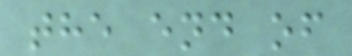the end of
